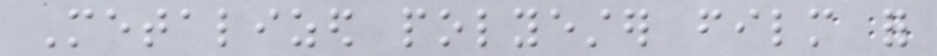Metalized polyester film for
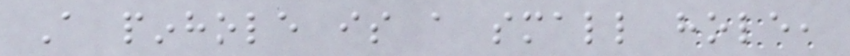A pinhole is a small hole,
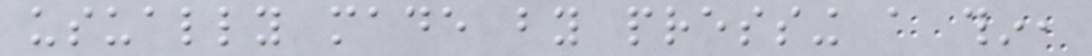usually made by pressing a thin,
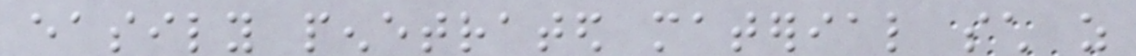easily penetrated material such as
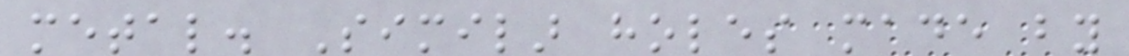metal. Similar holes made by
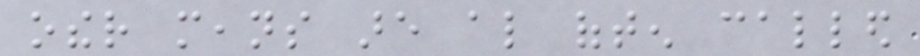other means are also often called
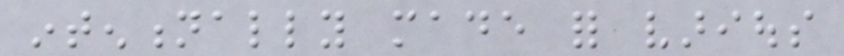intentionally made for various
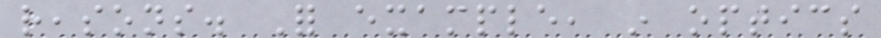reasons. For example, in optics
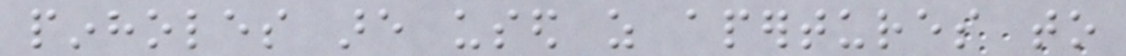pinholes are used as apertures to
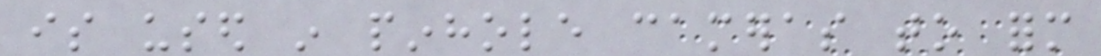is used in pinhole cameras to form
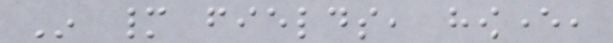In many fields, however,
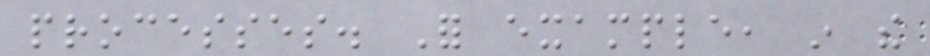processes. For example, in the
